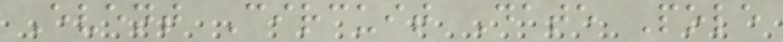Event Circuit Date Pole
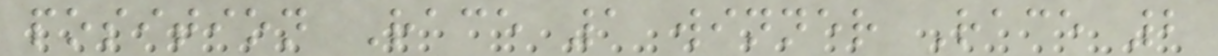position Race 1 winner Race 2
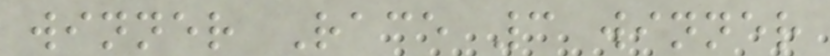winner Race 3 winner
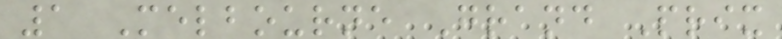1 Melbourne Grand Prix
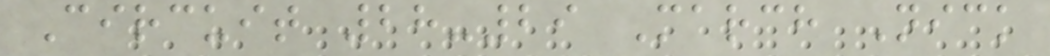Circuit 28-29 March Nick
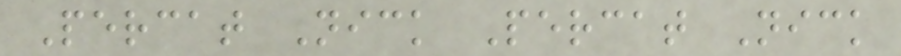Percat Nick Percat Nick
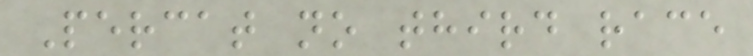Percat no third race
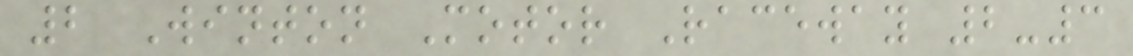2 Winton Motor Raceway 2-3
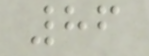86
